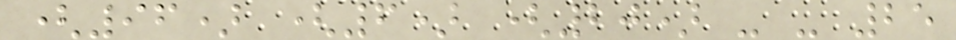(96) (6) (20) - - 25
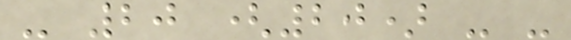- 20 (20) - -
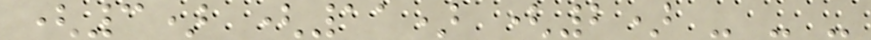(3) (11) (2) - - -
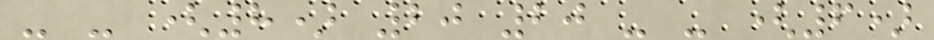- - (8) 20 20 - - (6)
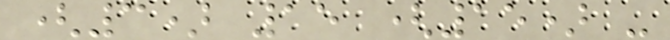(3) 15 (15) -
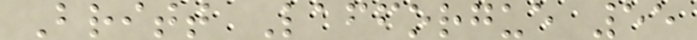Britt Lafforgue 55
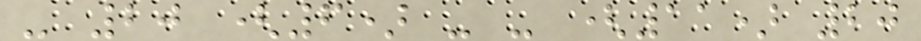- 20 (6) - - (11) 20
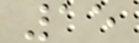15
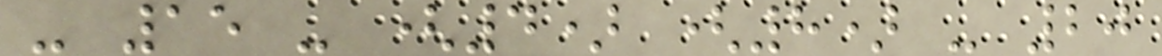- 15 - (4) (8) - 20
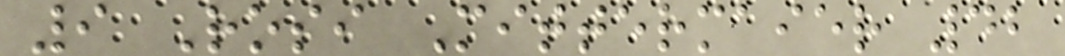9 Rosi Mittermaier 42
